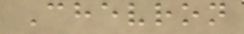Chevron
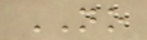NO
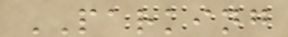PARKING
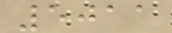5011
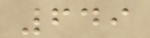649
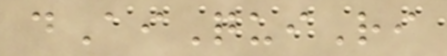dAiQuiRi
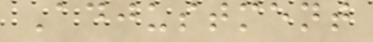Adjustment
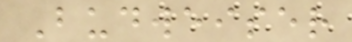Budweiser
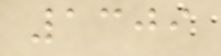1309
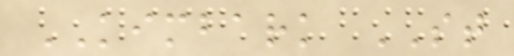KIMBARK ST
